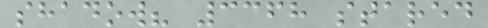shadow? 3368 stared
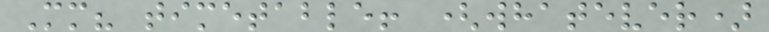Mm? timetable! (whatever)
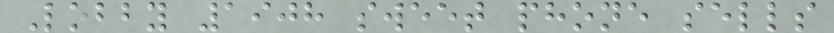Lobby 1908 sweet phone sells
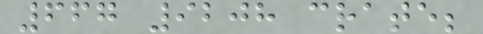667 9208 crate;
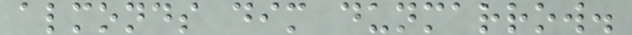almonds dim dunmarrow.
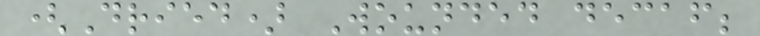(Dried) Wounded decaf;
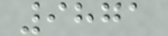9871
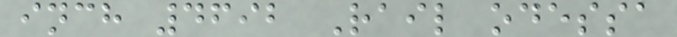inch 4692 Rail odessa
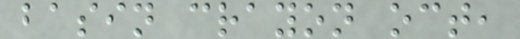basin crayon oct,
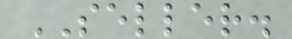SELLER.
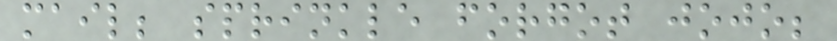mail; sprinkle forgot jojo;
